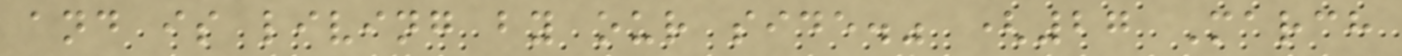and is living by our side." (27 March
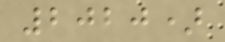2020)
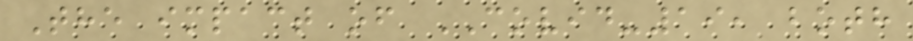The impact of COVID-19, both
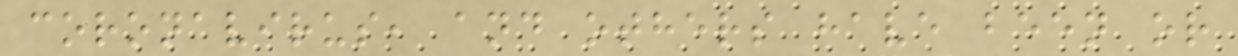coronavirus, and others have been or
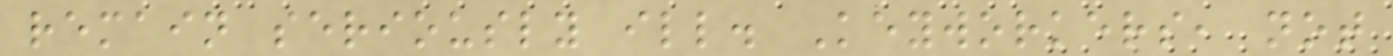remain seriously ill. Keyworkers, not
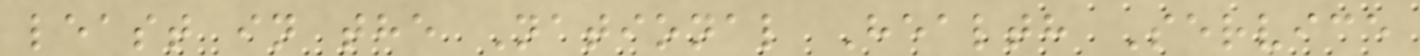least in the National Health Service
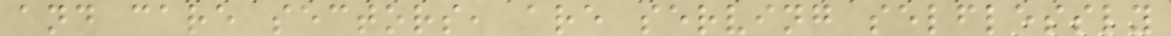and care sectors, are serving selflessly
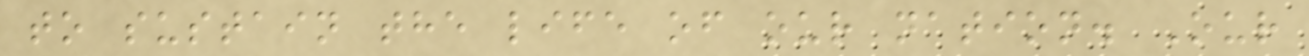to sustain the life of our nation. Our
